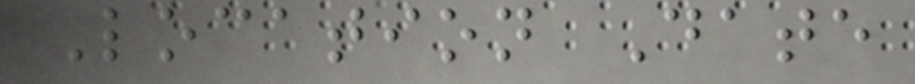Location Date
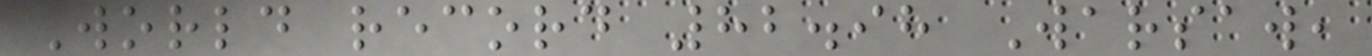World record 82.98 Warsaw,
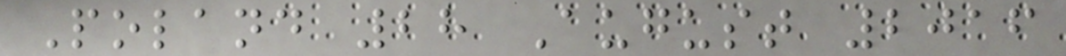Poland 28 August 2016
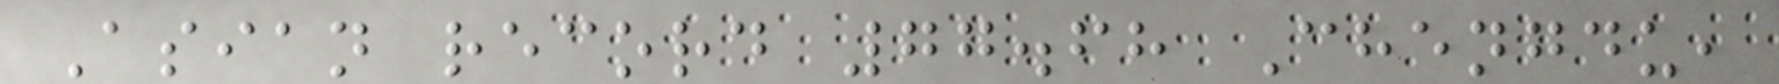Asian record 77.68 Chengdu,
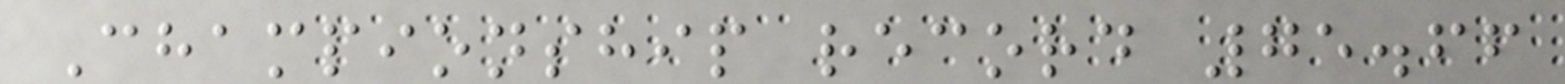Championship record 75.66
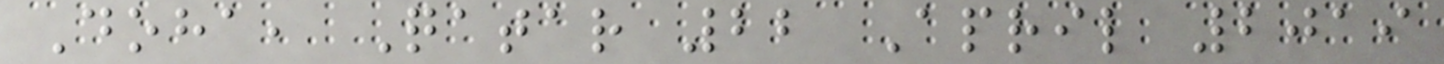Doha, Qatar 22 April 2019
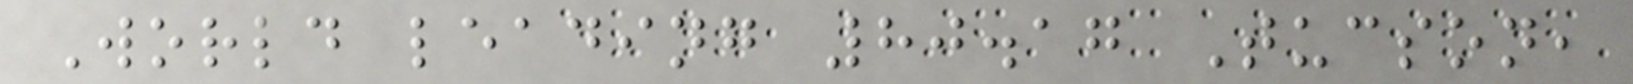World leading 80.17 Tucson,
